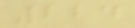224
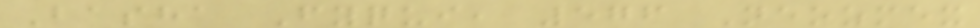Basha Fyqui, 576 Neozmex
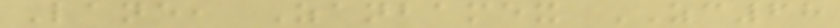Lane, Zanbamex ZC68
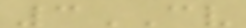3CV
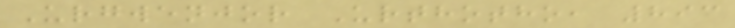Urgwenjor Urthotho, 893
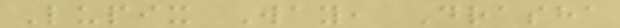Lupix Way, Drasha
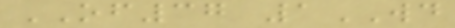OF37 1WD
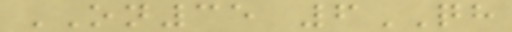ON35 6QH
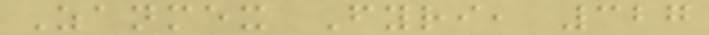Zanmex Fyri, 327
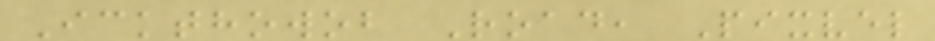Ickthowob Road, Pixvel
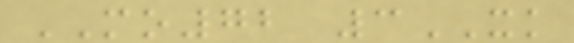MO72 3XK
